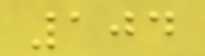104
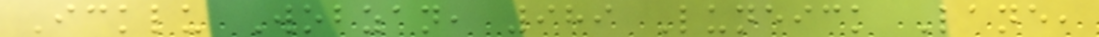Icklu Wobzan, 989 Luneick Lane,
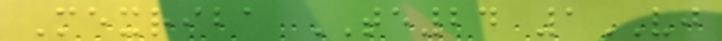Mexriba TE24 1VJ
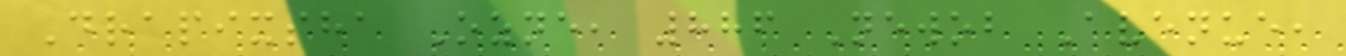Drapixsha Ozne, 886 Newob Avenue,
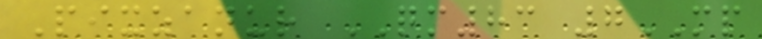Pixzanur QM83 7MP
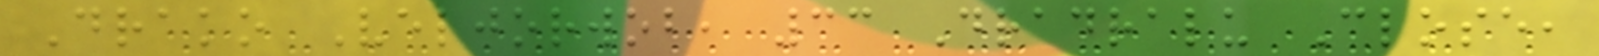Drako Veljorwob, 33 Dradralu Close,
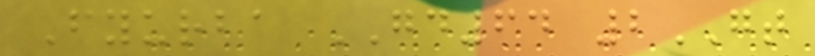Fyurba GD64 2GT
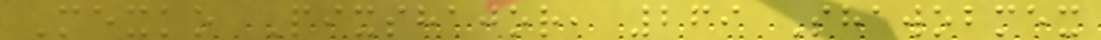Mexko Pixshajor, 269 Shawobmex
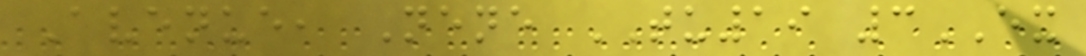Avenue, Nene TU19 3EX
